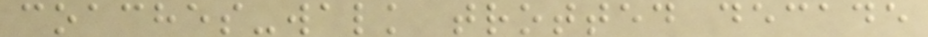coaches-walk trotted decade
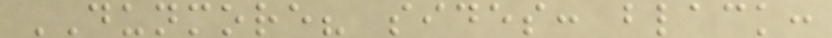DUNMORE? sides: black:
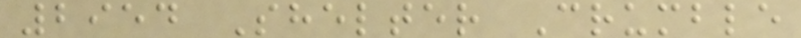2954 Shelter Crumble
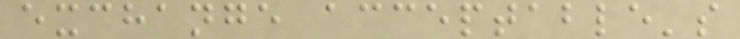exchange acceptable's
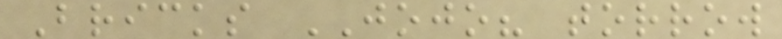Bricks JOJO? torrow
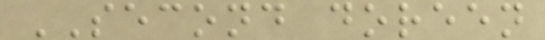SECOND doreen
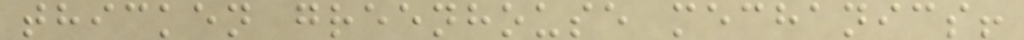thicken greenhouse mechanics!
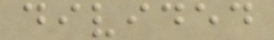divided
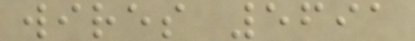wires 5691
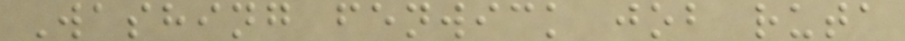Washing fenwick job ruta
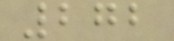272
